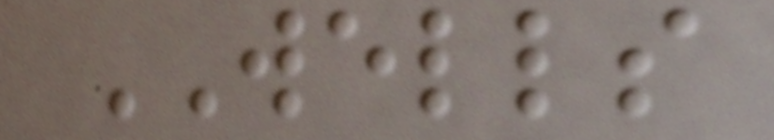WELLS
